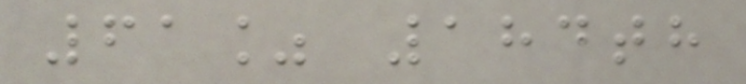61% 184th
